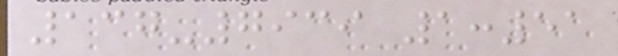137-7939 1:51
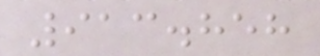913.858
